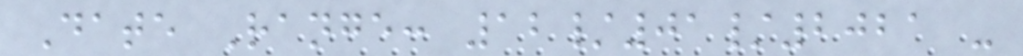Date Range: 12/01/2021 -
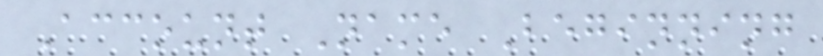Account Name Beginning
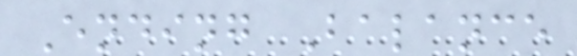Ending Balance
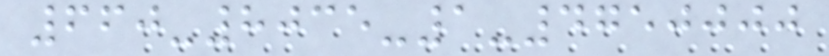660-8035-1-4750000
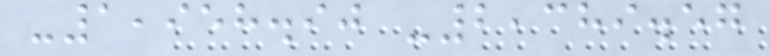-1,958.90 -2,389.57
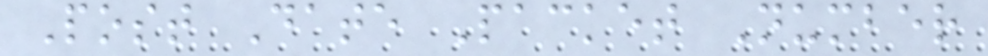Post Date Packet Number
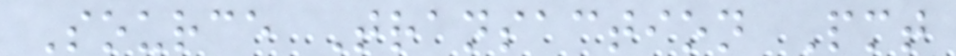Source Transaction Pmt
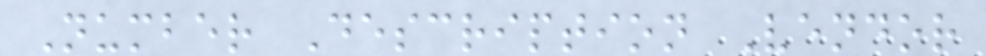Number Description Vendor
